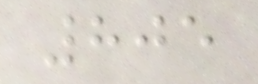805
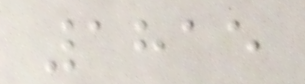1815
